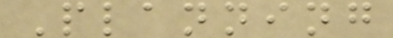Planning
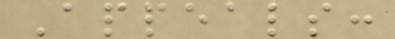Appeals:
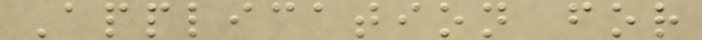Application for
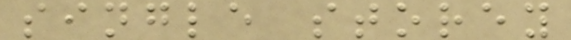single storey
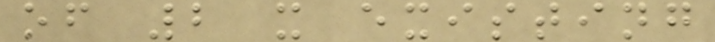of 2 x existing
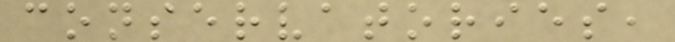conservatories,
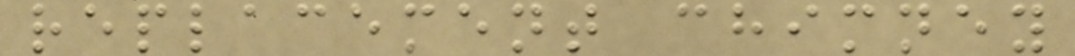replacement chimney
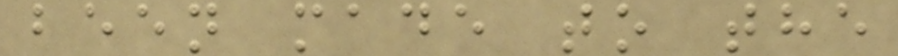been made to the
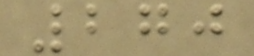270
